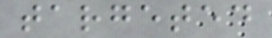targeted
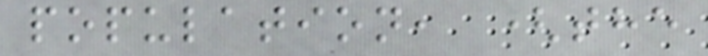population, (the
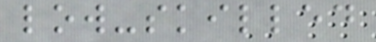low-skilled
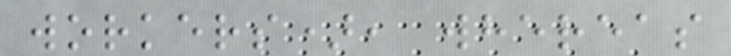workers), whereas
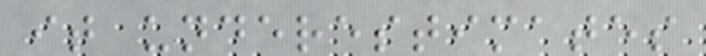it underestimates
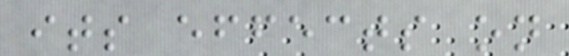its effects on
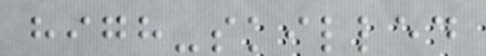high-skilled
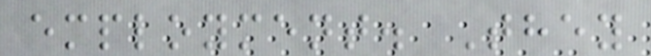employment. They
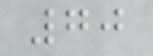70
